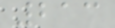213
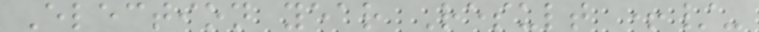Election year Result +/-
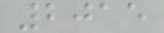2015
